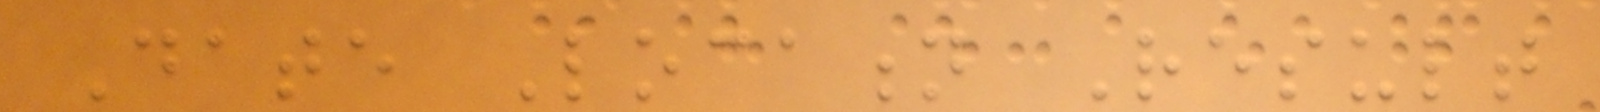Date Location Result
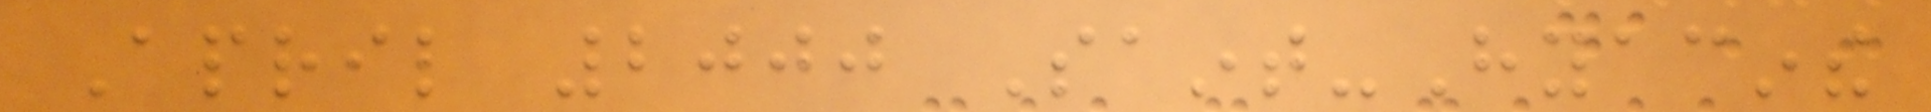April 2000 Saint-Hyacinthe
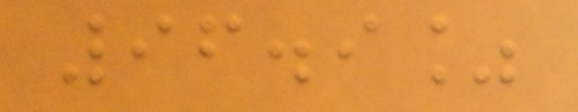96.9%
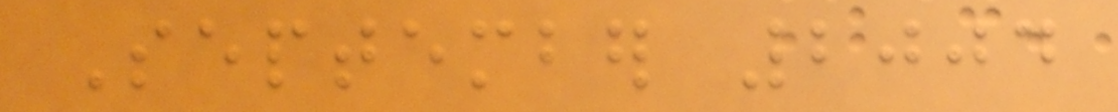September 2004
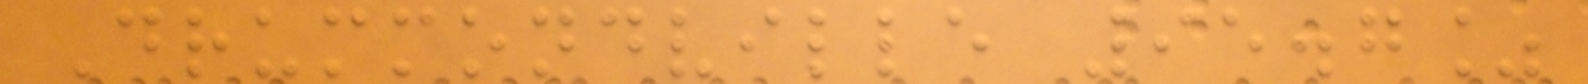Drummondville 95.7%
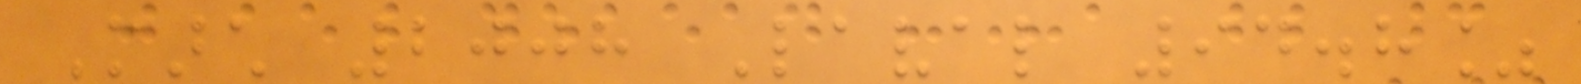March 2008 Laval 94.8%
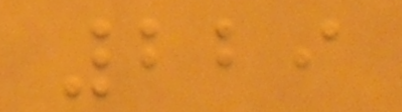229
